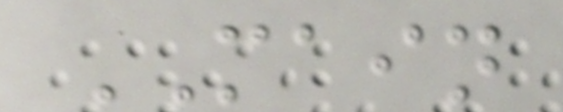MAIN
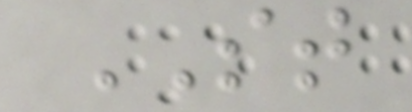ST
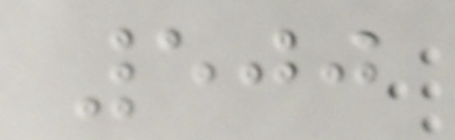500
